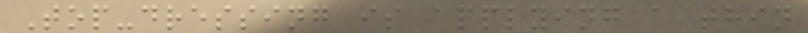Top-dressing is applying a thin
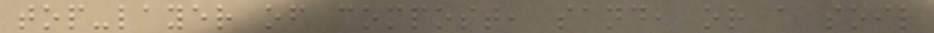top-layer of compost, sand, or a soil
